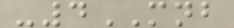-4MNB
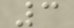3
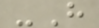-H
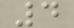4
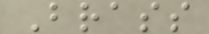Brass
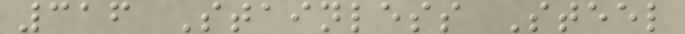316 Stainless Steel
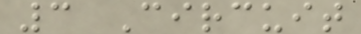3 Circuit
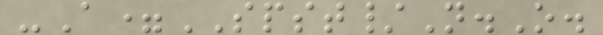-A=SPST/N.O.
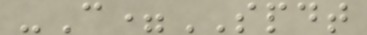-C=SPDT
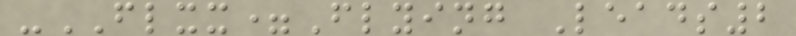-FLXX=Flying Leads2
